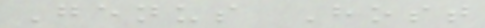Genus Host
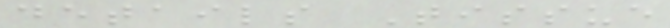details Tissue
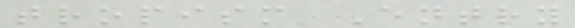tropism Entry
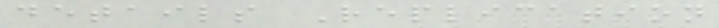details Replication
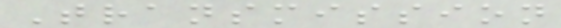Transmission
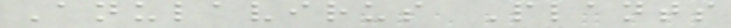Anulavirus Plants
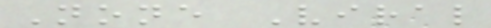None Viral
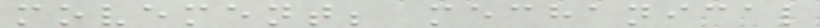movement; mechanical
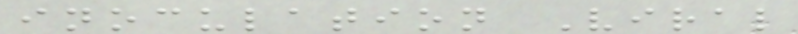inoculation Viral
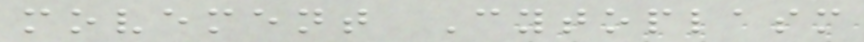movement Cytoplasm
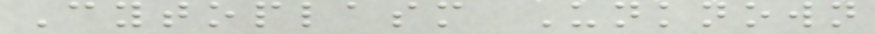Cytoplasm Unknown
